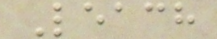Leach
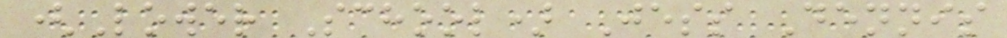(Lower School) Jess Dennis
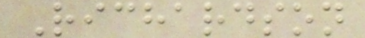Richardson
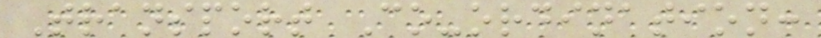Transport Co-ordination:
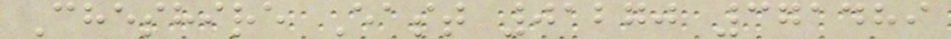Cheshire East 01270 371489
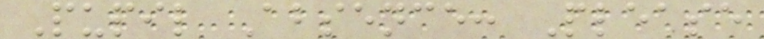Pupil Absence: Please
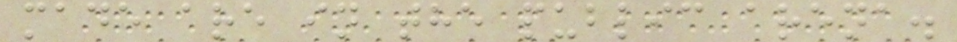made are in the public arena.
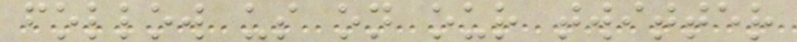follow us on our twitter
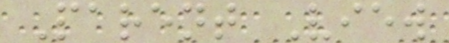Parent View
